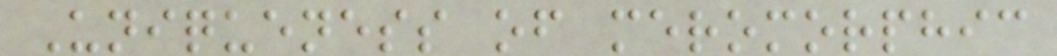Uniqueness of meromorphic
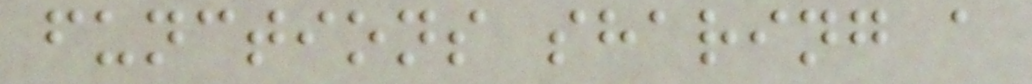functions sharing a
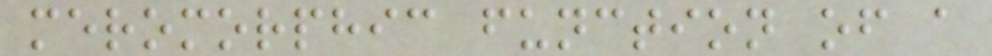meromorphic function of a
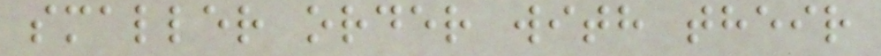smaller order with their
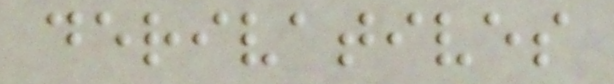derivatives
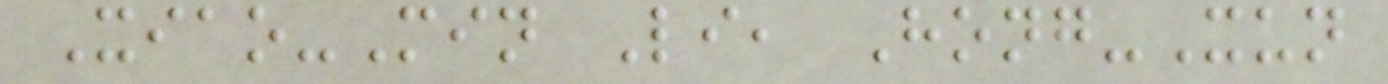Xiao-Min Li, Hong-Xun
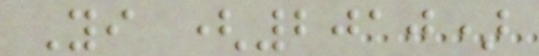Yi (2010)
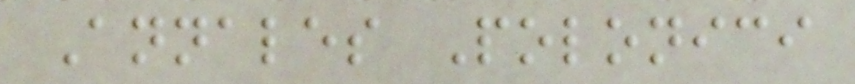Annales Polonici
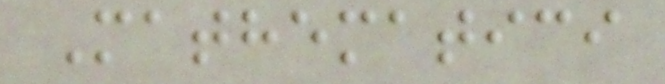Mathematici
